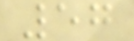57
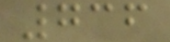736
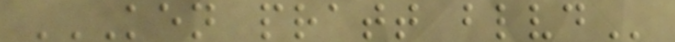KEN PRATT BLVD
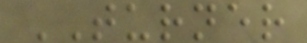TURNER
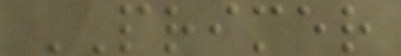PRIMER
